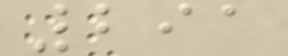291
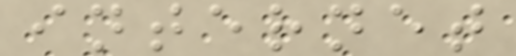internet
